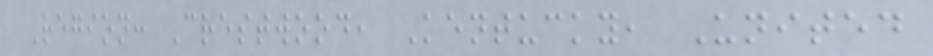Region: Crestwood, Kentucky, United
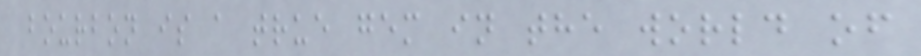bourbon is a true gem in the world of
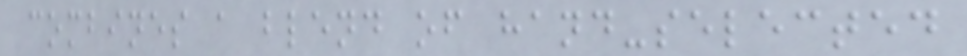combines a blend of hand-selected
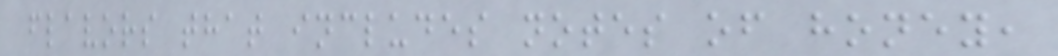flavors that includes notes of honey,
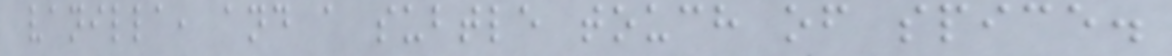vanilla, and a subtle touch of spice.
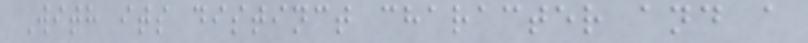With its distinct character and a
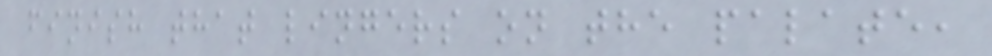finish that lingers on the palate,
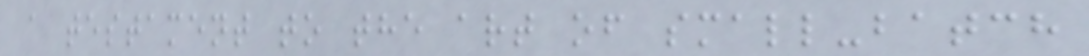a testament to the art of small-batch
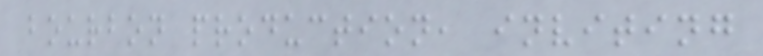bourbon production, inviting
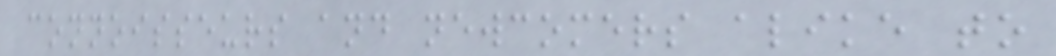connoisseurs and newcomers alike to
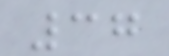37
